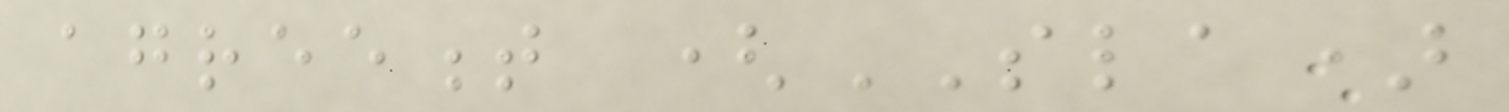agreement (SLA)
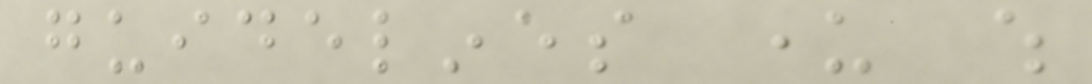guidelines under which
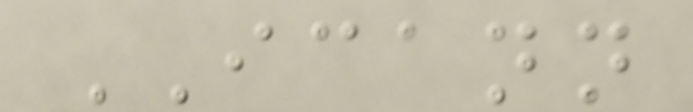ICANN
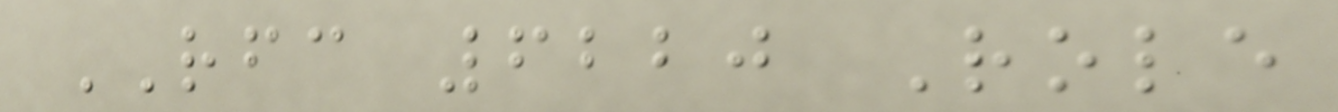RFC 6220 Role
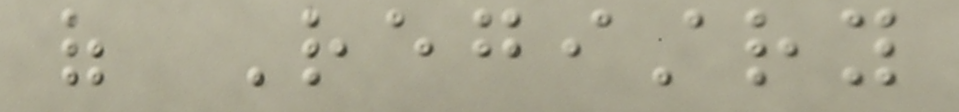of Registry
